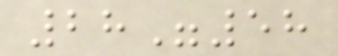28"58
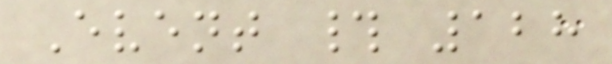Event # 128
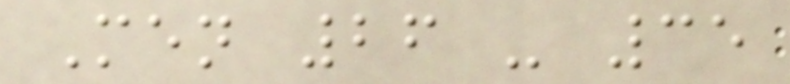Men 26 - 35
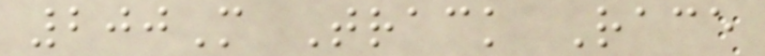200M Track Race
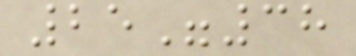25"38
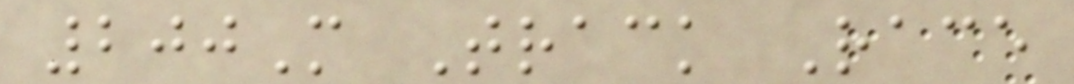200M Track Race
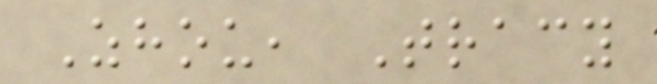Zhou, Tracy
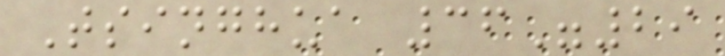Tsinghua 36"29
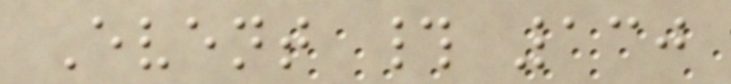Event # 130
